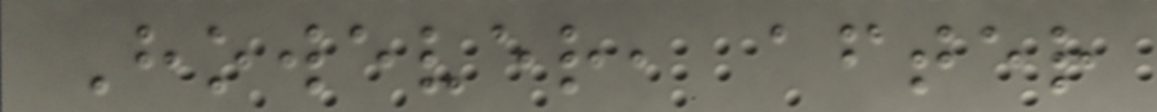However, after
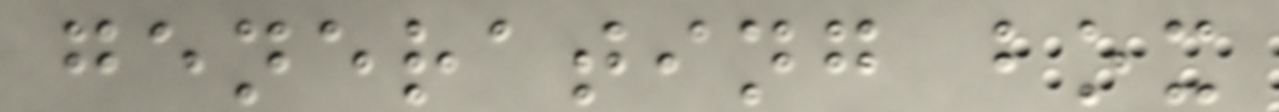generating box
